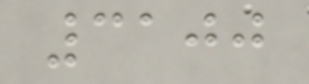3100
